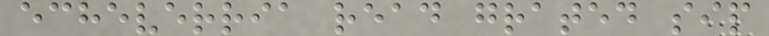echeverria read grated sip
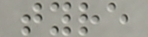tyre
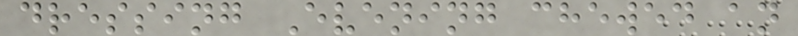dressing Evening chewed an
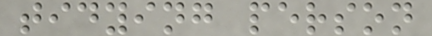tidying person
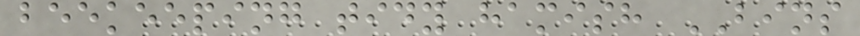beekeeping tidy hamish BINS
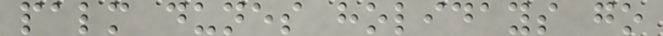palm dunes holidays go
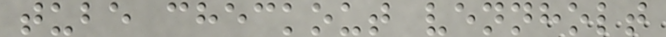tube checkout vennholt
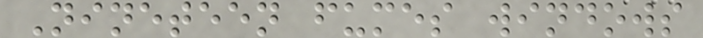Nineteen fumes windows
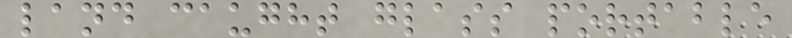land caught glass portable
